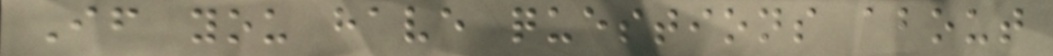If you have questions about
